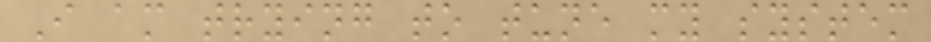I am trying to tune my system
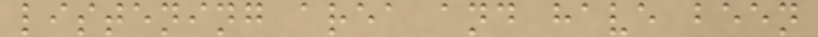listening area and have been
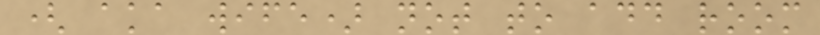( aka wife) not to add room
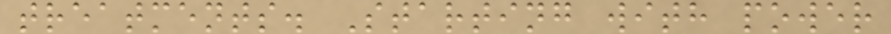treatments. Starting with power
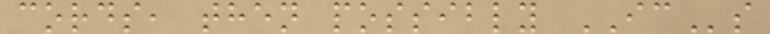cords, then possibly ICs
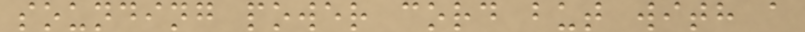sounding power cord but with a
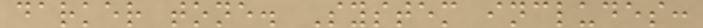darker tone. System includes:
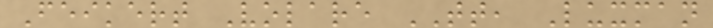Feikert Volare TT, Luxman
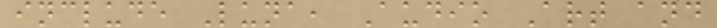include Luna, Audio Art and
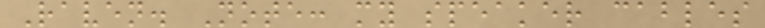Raven. Note: my speaker cables
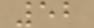52
